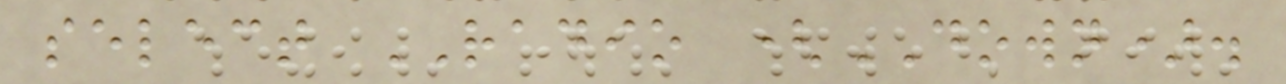select RADIO (DOWN).
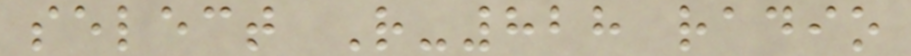select R-828 radio
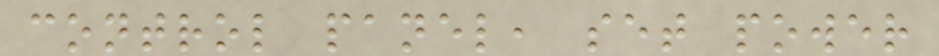control panel, set power
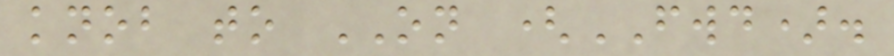knob to ON (FWD).
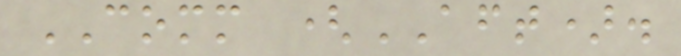COMM (AFT).
